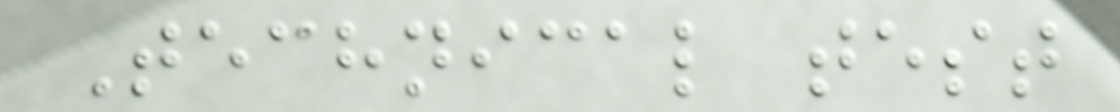Technical test
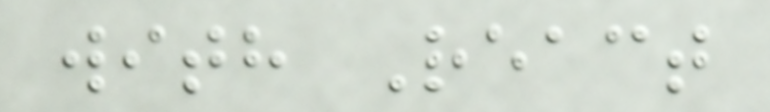with React
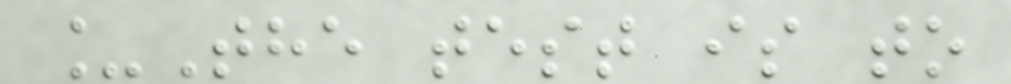_The test is to
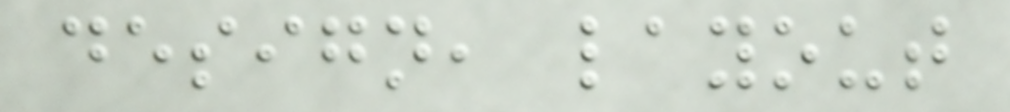design, layout
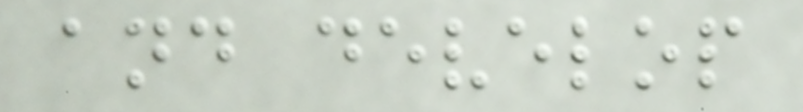and develop
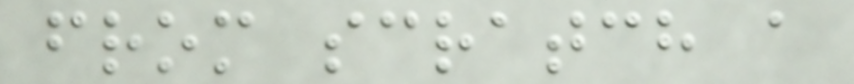from scratch a
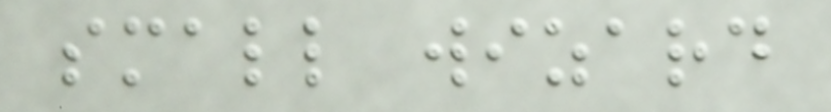small wizard
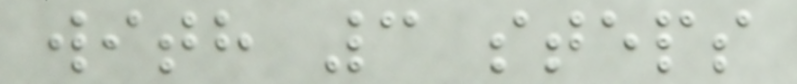with 3 steps
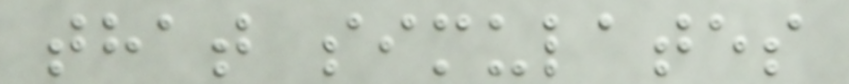that simulates
